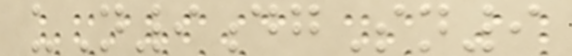uN9dgSn9
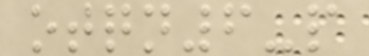otqn6-p
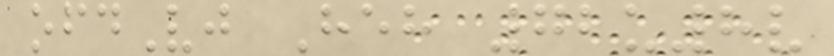ofdVj Heh 72u8v
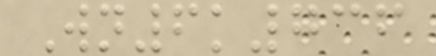Wn6k736
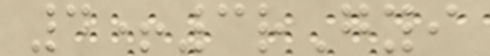4+3rGyi
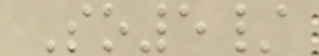So5/
